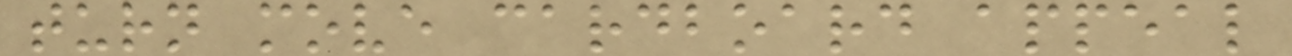turn move cardboard appeal
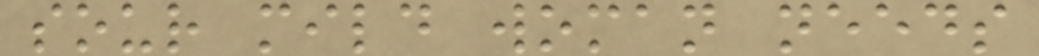sour mild woman needs
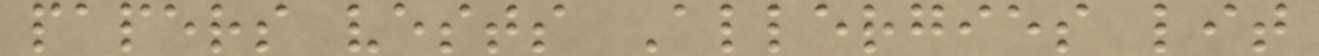papers vests Allergies lit
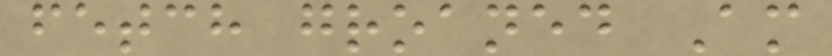fetch groaned Am
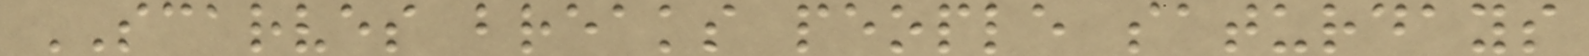SCARVES breaks people saturdays
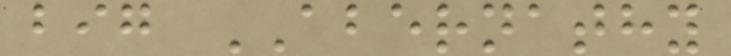big ABERNATHY
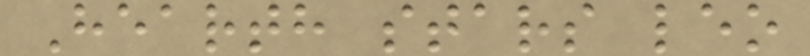Hearth stars leo
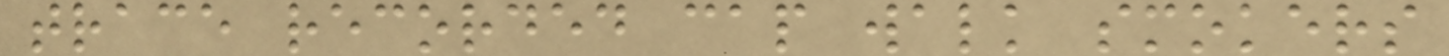trace recorded cap walk smokers
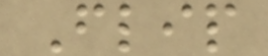Flip
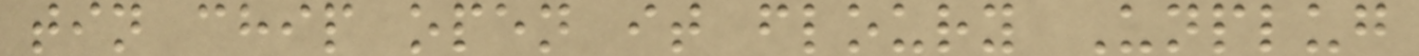tin chip open it floury Unplug
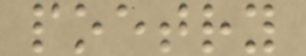poetry
